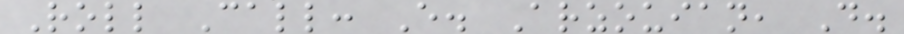Roll Call: E. Arzouian, D.
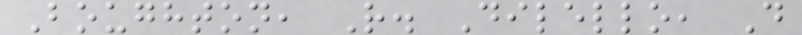Boughton, R. Dilello, D
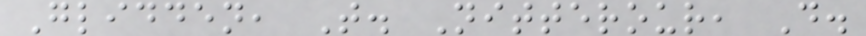Glidden, T. Nitterour, D.
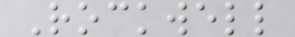Rockwell
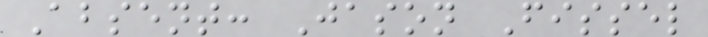Absent: Jason Fissel
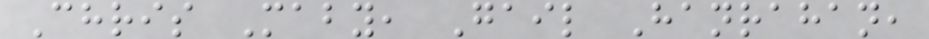Chris Maby, Gail Hanrahan,
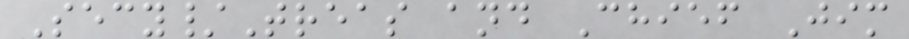Secy/Treas and Chief Jim
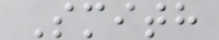Smith
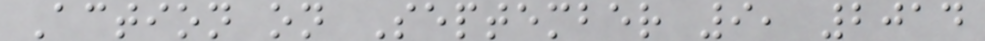Action on September 9, 2014
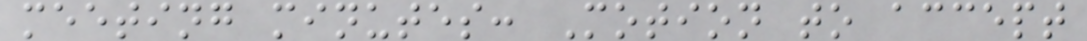meeting minutes: Motion to accept
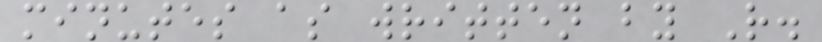minutes as written by R.
